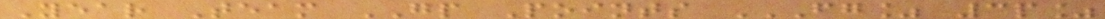Year Team GP Points FG% 3P%
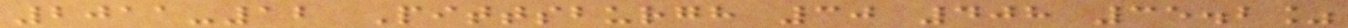2011-12 Pittsburgh 30 408 35.2%
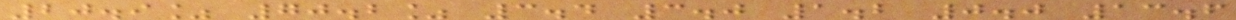20.9% 70.2% 3.4 3.0 1.2 0.0 13.6
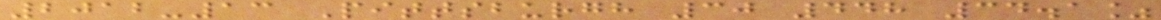2012-13 Pittsburgh 30 448 34.1%
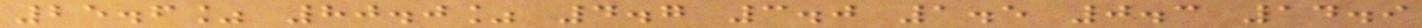25.6% 80.0% 4.7 3.0 1.5 0.3 14.9
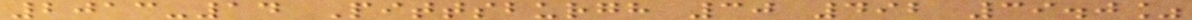2013-14 Pittsburgh 30 492 39.0%
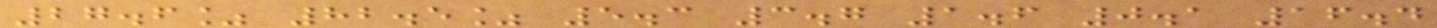27.6% 82.5% 5.3 3.7 1.6 0.1 16.4
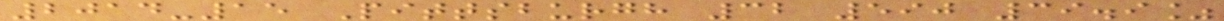2014-15 Pittsburgh 32 590 39.9%
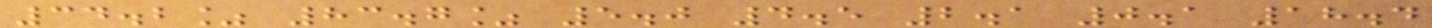34.2% 83.7% 5.0 4.5 2.1 0.1 18.4
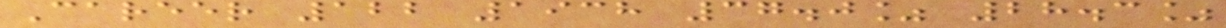Career 122 1938 37.0% 28.3%
